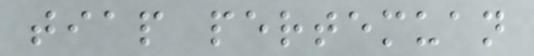tiap pertemuan
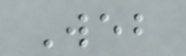Web
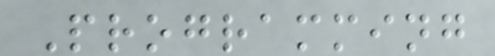Programming
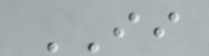II
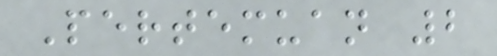Pertemuan 2
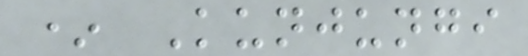* Kunjungi
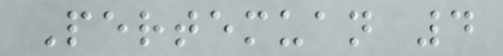Pertemuan 4
